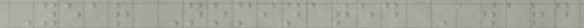Year Nominated Award
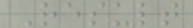Result
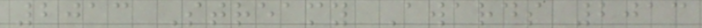2013 Streamy Awards 2013
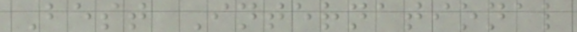Best International
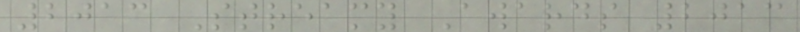2013 Streamy Awards 2013
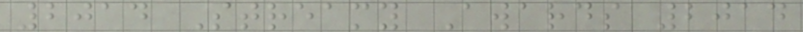2014 Streamy Awards 2014
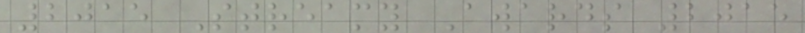2015 Streamy Awards 2015
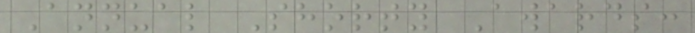Annual Shorty Awards:
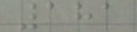181
